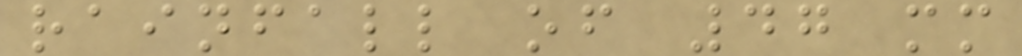rainfall of 47 mm
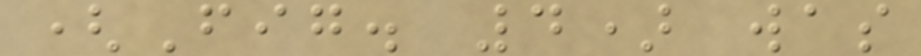(Fig. 4) was
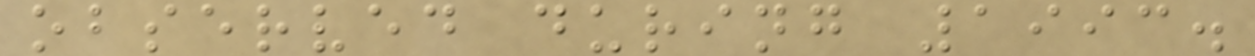observed during 1993.
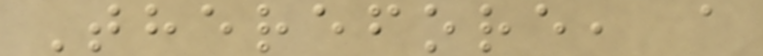Therefore, a
